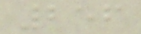256
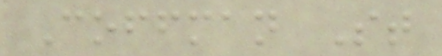Coffman St
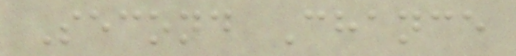Second Chance
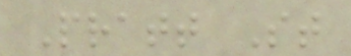Pratt St
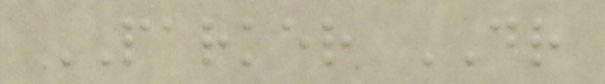PARKER DR
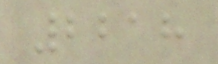2218
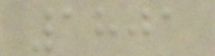1801
